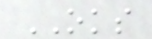OKS
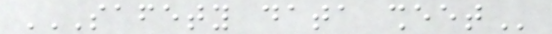SAFETY DATA SHEET
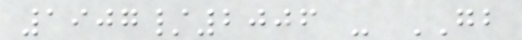1907/2006 - GB
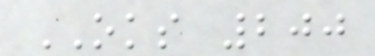OKS 200
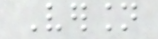Version
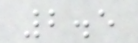2.5
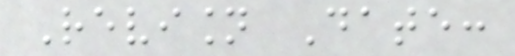Revision Date:
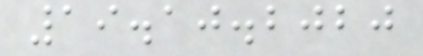19.10.2020
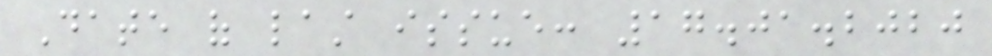Date of last issue: 17.01.2020
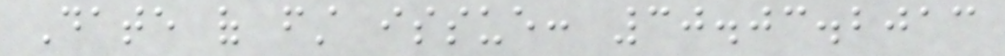Date of first issue: 30.03.2013
